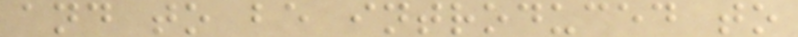and to be introduced to
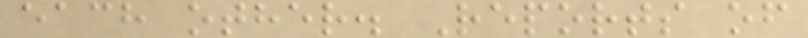each other. Reports of
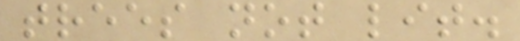trees not lit.
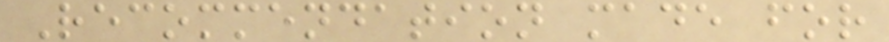Recommendation made for
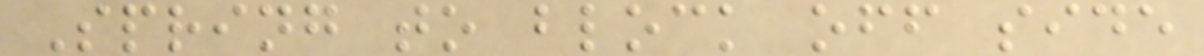Spring to block off side
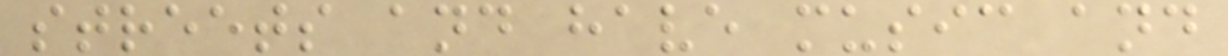streets and have music and
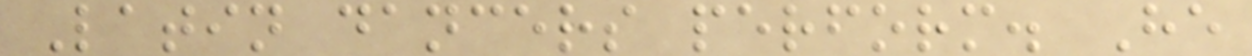Latin dancers perform. He
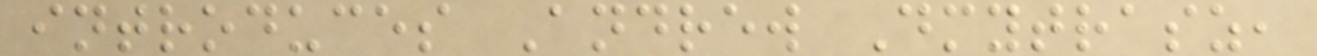introduces Andrew Dmytrasz,
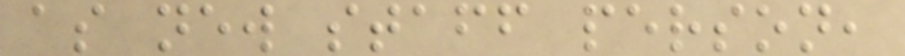as new staff person,
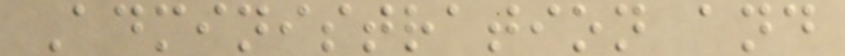Administration and
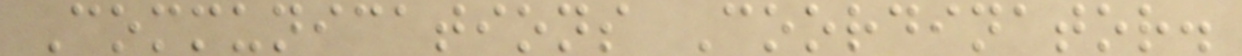Communications Coordinator.
